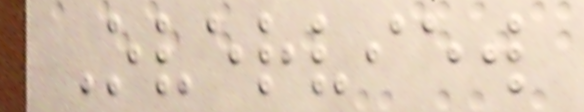Overview
